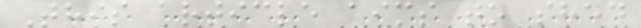This article aims to shed
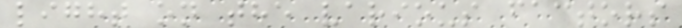light on the various factors
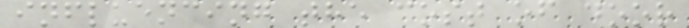influencing the cost of door
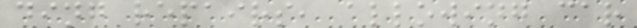ding repairs, allowing car
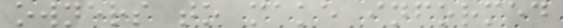owners to make informed
